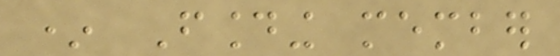* Founding member
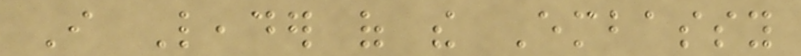I Leader of the Embassy
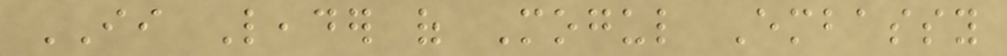II Leader of Mogul Embassy
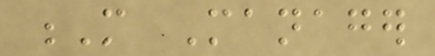M Manager
